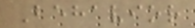Behavior
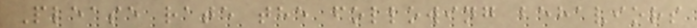Please rate the following behaviors
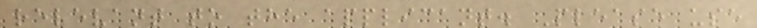relevant to the applicant. Please use
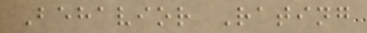Behavior Rating
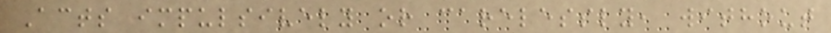Acts impulsively or carelessly, without
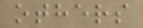others
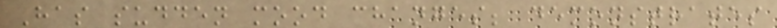Has sudden mood changes; demonstrates
